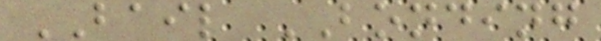BAIL BONDING
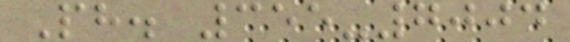Ph. 355-7004
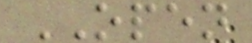OPEN
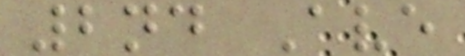2nd Ave
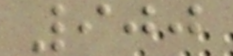900
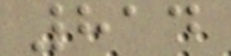814
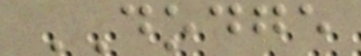DODGE
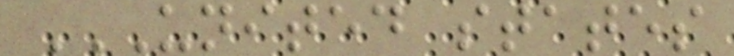UNITED STATES
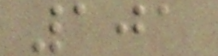101
